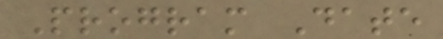Program Date
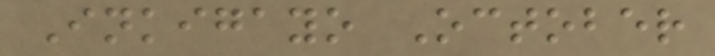Inkigayo October
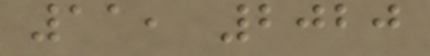11, 2020
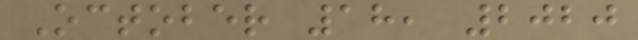October 18, 2020
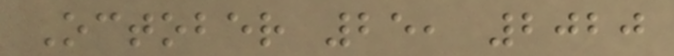October 25, 2020
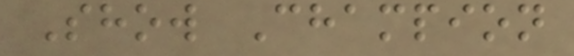Show Champion
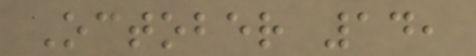October 14,
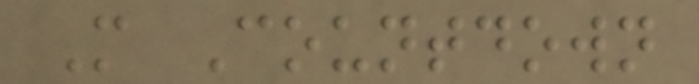M Countdown
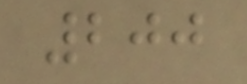200
